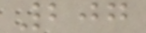207
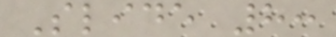Slide 8:
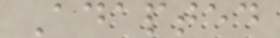Adapted
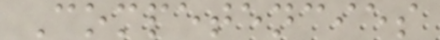Competencies
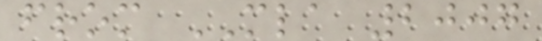from MLA 2007
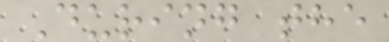During the
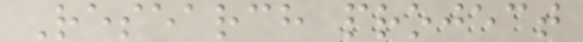Research project
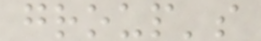group's
